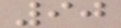90
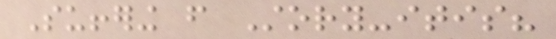Suffering from Story-itis?
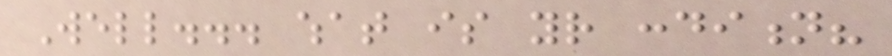Well... what is your condition?
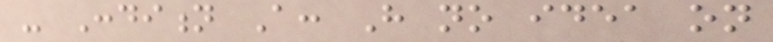- Condition A: Have no idea on
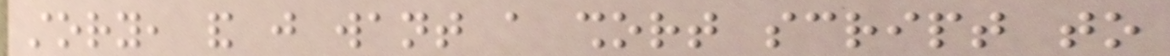story, and just want a short script to
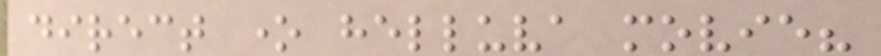direct one helluva movie?
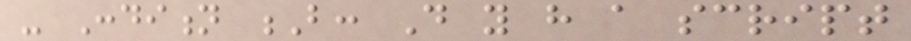- Condition B: Do you have a script
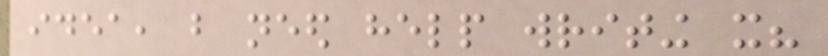idea, but need help writing it?
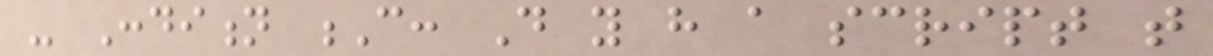- Condition C: Do you have a script that
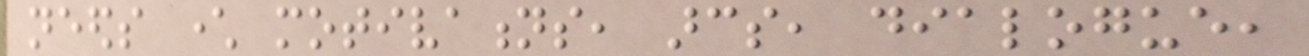needs character motivations, arcs, dialogue,
